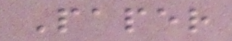Paper
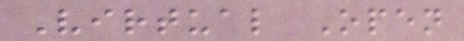Virtual Open
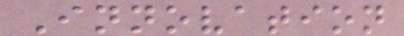Innovation
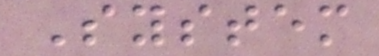System
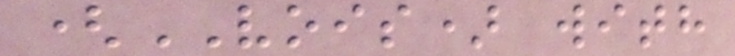(VOIS) with
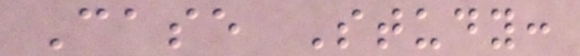Case Study:
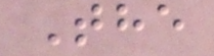The
